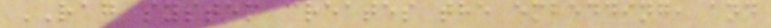RAG system creates the embedding, and
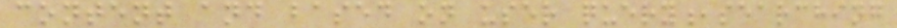content and based on user query,searching
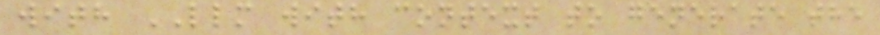with LLM with context to generate the
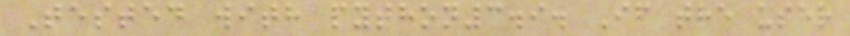Tested with python3.9. If the user
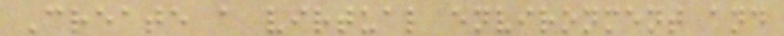Create a virtual environment and
